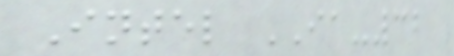Intel IA-32
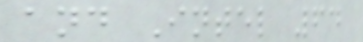and Intel 64
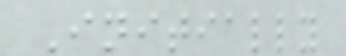Initially
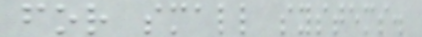for small systems.
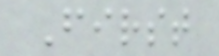First
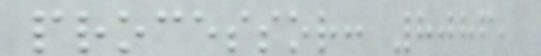processor: 8086,
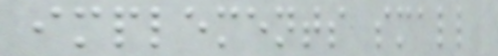implements small
